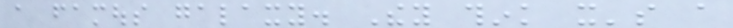a famous galaxy. They think it's a
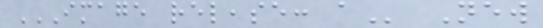IMAGE RELEASE: A New
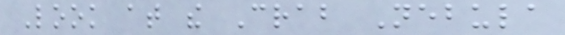Look at the Crab Nebula
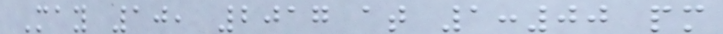May 10, 2017 at 1:00 pm
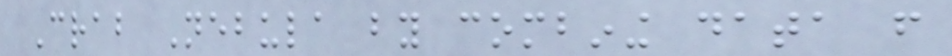Crab Nebula by combining data from
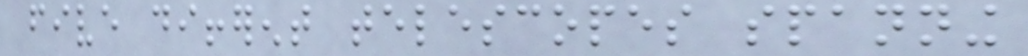five different telescopes spanning
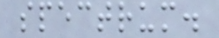spectrum.
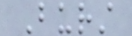Burst
